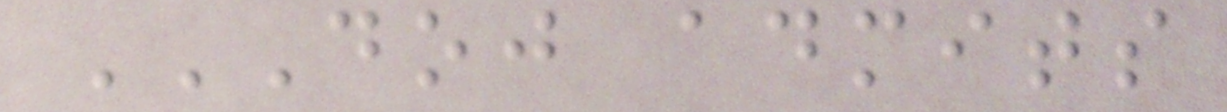DOJ ADMITS
